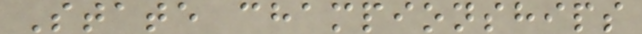State championships
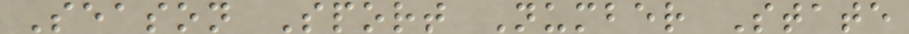Season Sport Number State
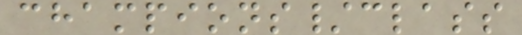champions/class
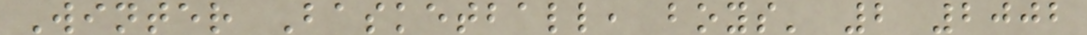Winter Basketball, boys' 2 2002
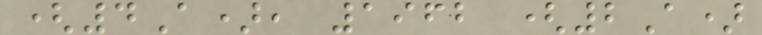(4A), 1962 (2A)
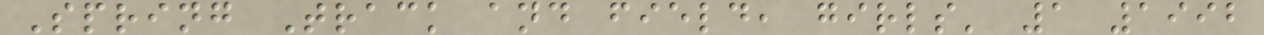Spring Track and field, girls' 1 1992
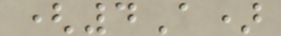(4A)
